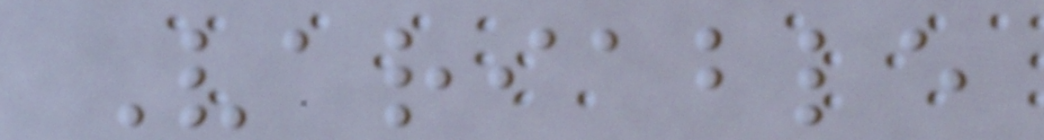Variable
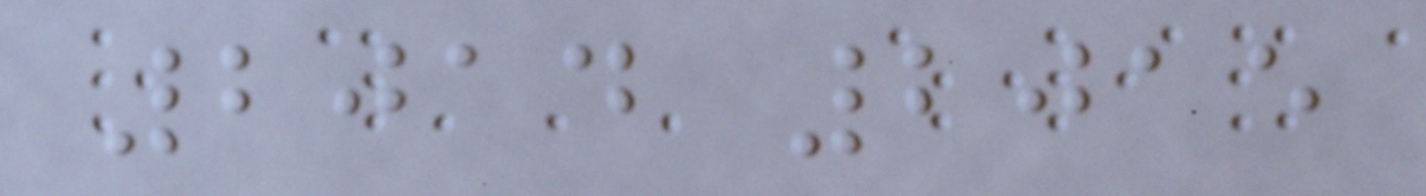2014 2015
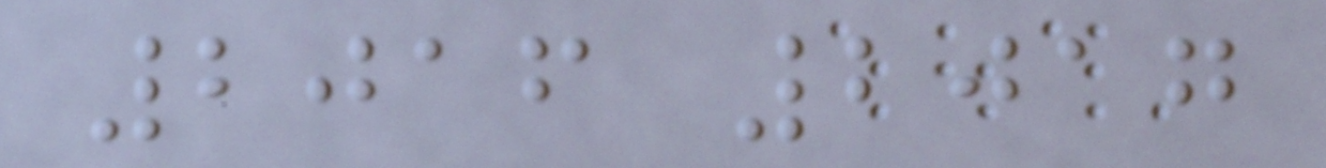2016 2017
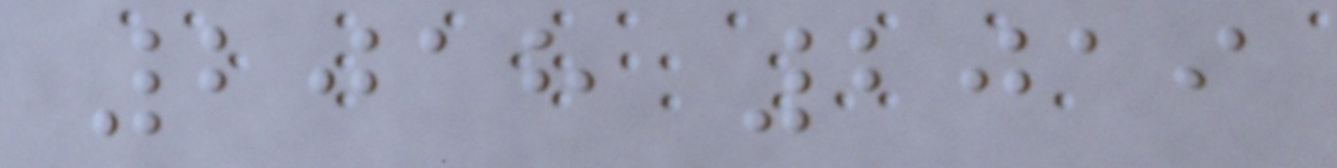2018 2019
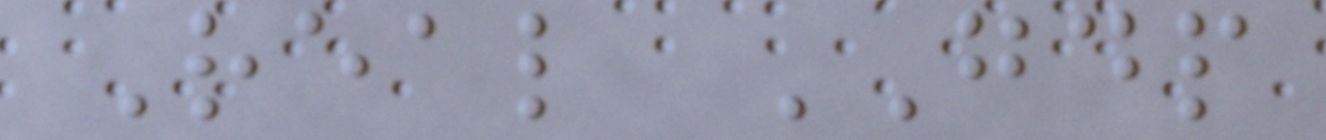Real GDP
